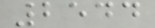2544
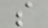s
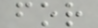for
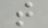t
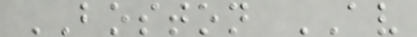BOSTON AV
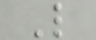L
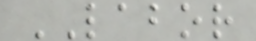LABOR
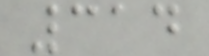314
